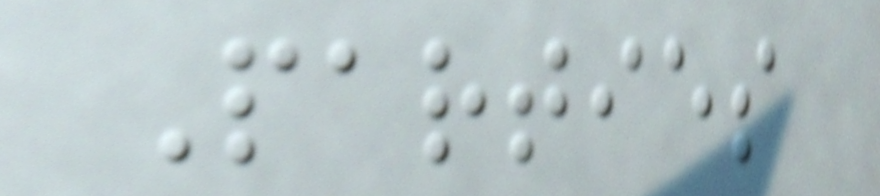Parties
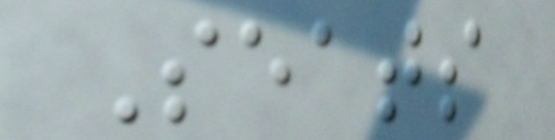Seats
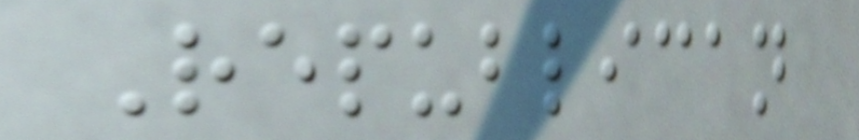Republican
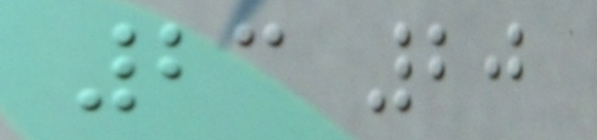23 20
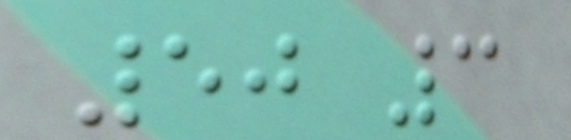50 3
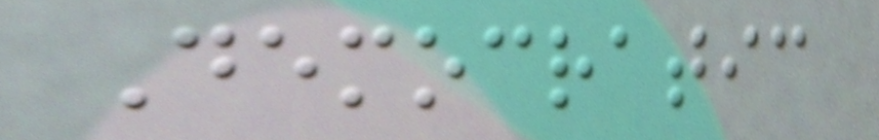Democratic
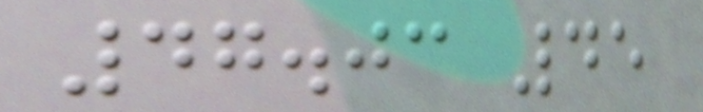47.03 45
